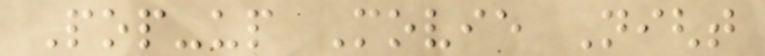Pop-up Movie Night
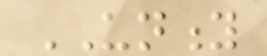UNITY
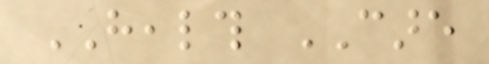HEALTH CARE
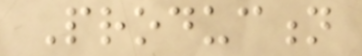Production
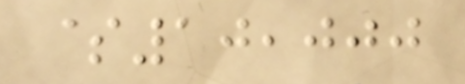$10,000
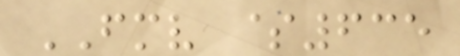FMV $635
